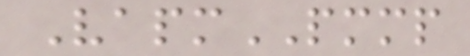VapmPMMP
